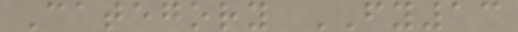Category FY13
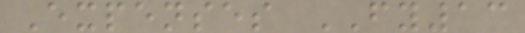Expenses FY13
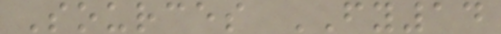Sources FY14
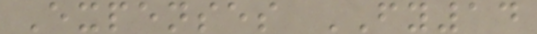Expenses FY14
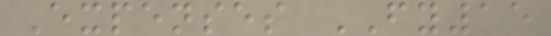Expenses FY15
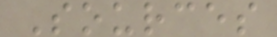Sources
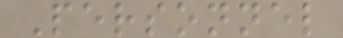Personnel
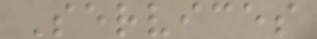Services
